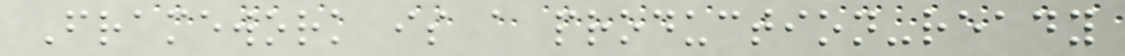Framework is a production-ready
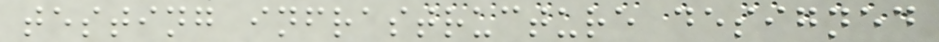testing infrastructure designed
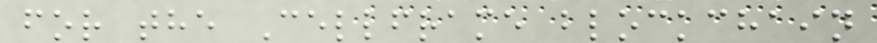for the Cellframe blockchain
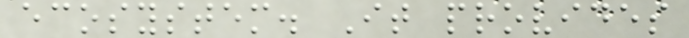ecosystem. It provides
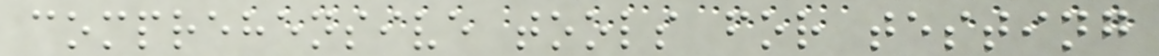comprehensive tools for testing
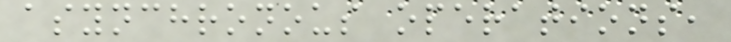asynchronous operations,
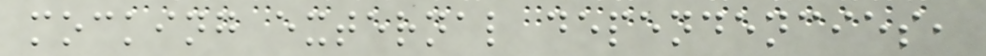mocking external dependencies,
